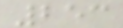253
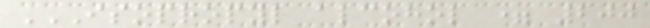ISOPROPYL ALCOHOL = 200
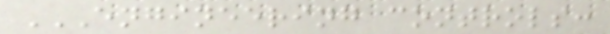ENGINEERING CONTROLS:
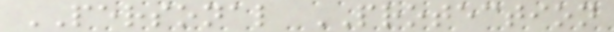PERSONAL PROTECTION
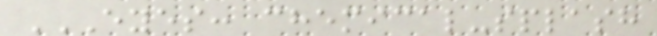EYES: CHEMICAL-SPLASH
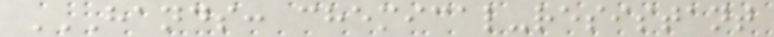HANDS: CHEMICAL-RESISTANT
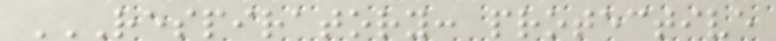RESPIRATORY: PROTECTIVE
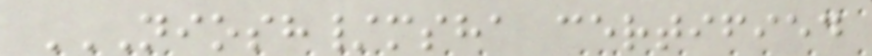NIOSH/MSHA CERTIFIED
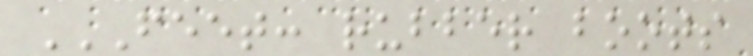FEET: RUBBER BOOTS
